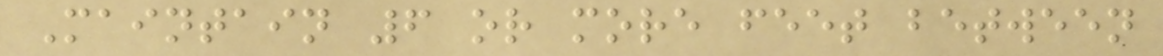Maintain 6 or more feet between
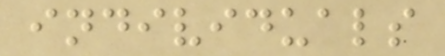individuals
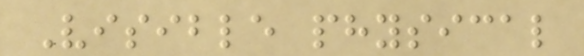Visible physical
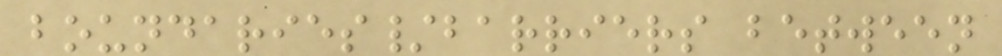boundaries/barriers between
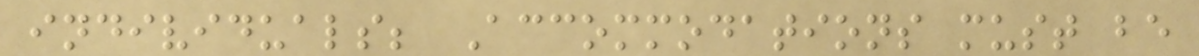individuals; Accommodations must be
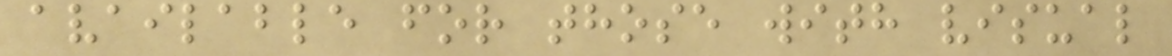available for those with visual
